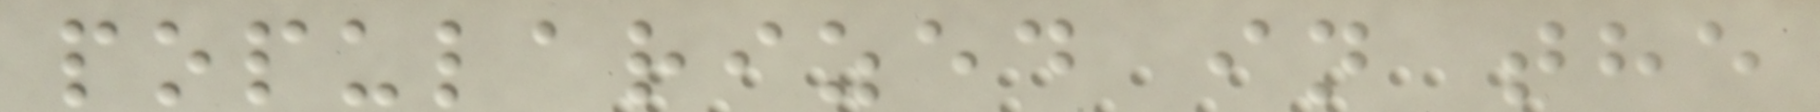popularized in the
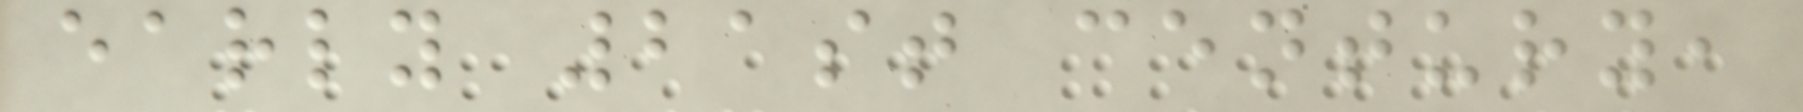early 21st century,
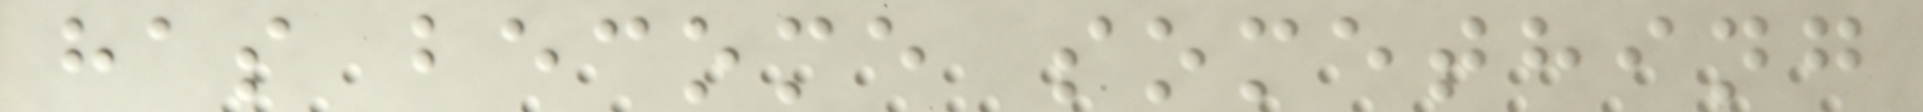has become something
